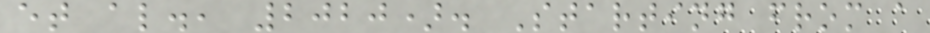et al., 2020). Starting from a
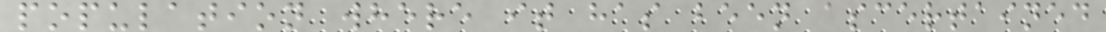population where it has been ascertained
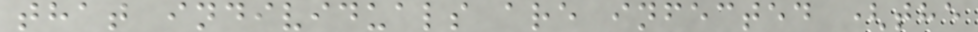that individuals are infected (the
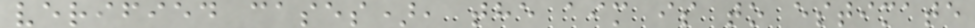verified cases), the aim is to estimate
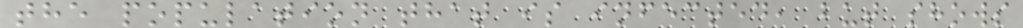the population that is infected, but shows
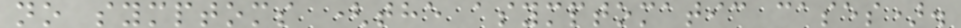no symptoms (the asymptomatic cases).
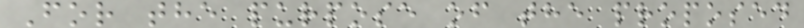For the purpose of the proposed
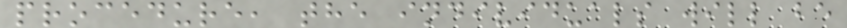procedure, the individuals will be
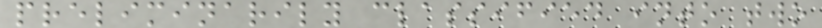preliminarily classified into two
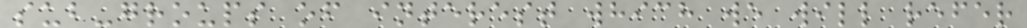sub-groups of interest which we will refer
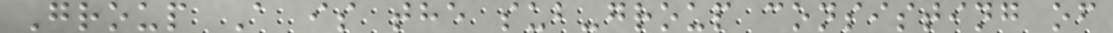Group A is the sub-group consisting of
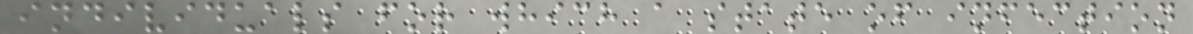individuals for which a state of infection
